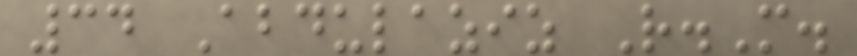34 Abdulaziz R.M.
